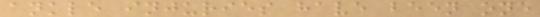ankle injuries have been one
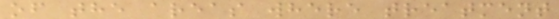of the areas where treatment
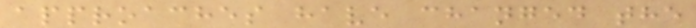approaches have changed the
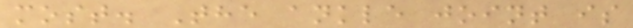most. The ankle joint is
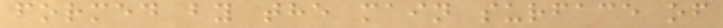formed by the main surface of
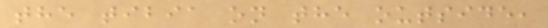the tibia on the outside,
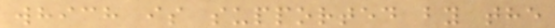which is supported by the
